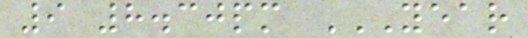9 8.30pm YEAR
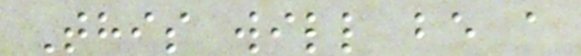This will be a
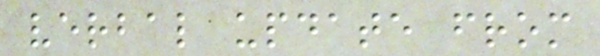verbal update from
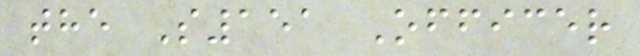the S151 Officer
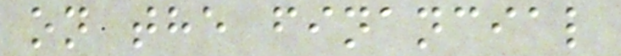on the financial
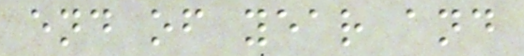end of year and
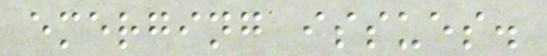emerging issues.
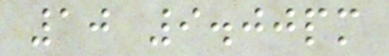10 9.00pm
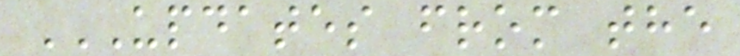UPDATES FROM THE
